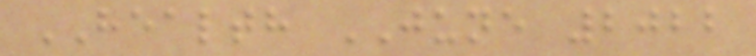HEALTH JUNE 2022
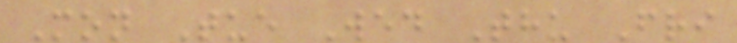Mon Tue Wed Thu Fri
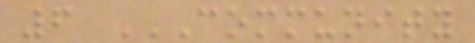6 COMMUNITY
